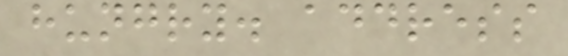hungry. address
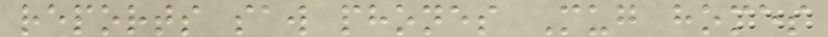reports saw phones Mug homes
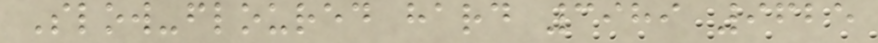Slow-floured hard 3989 9625
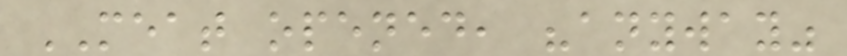MEAT opened, "anyway"
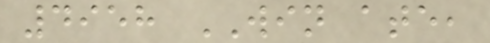4958 WIN ate,
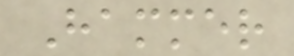Hammer
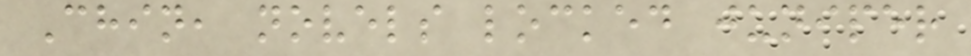Chin, novels locked juniper
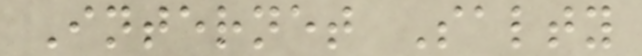Internet Salty
